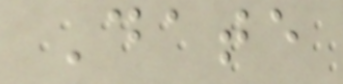Date
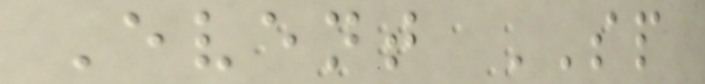Event SP
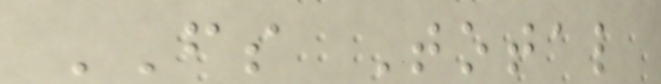FS Total
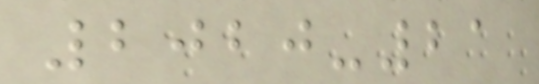2020-21
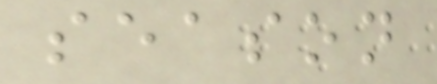season
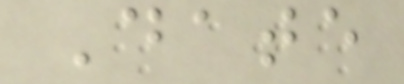Date
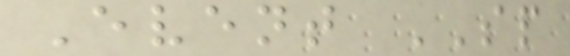Event SP
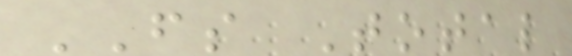FS Total
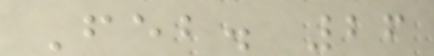Feb. 26
